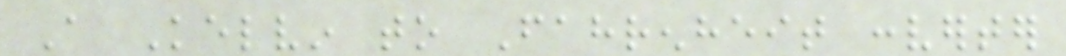A Kelvin to Fahrenheit converter
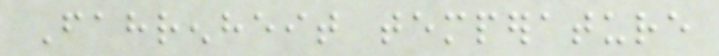Fahrenheit temperature
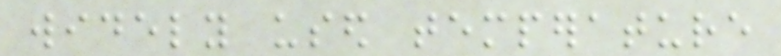widely used temperature
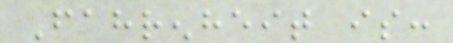Fahrenheit is:
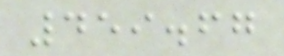459.67
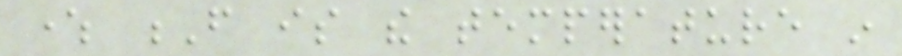where F is the temperature in
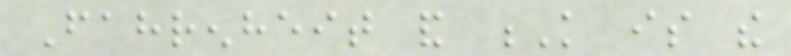Fahrenheit and K is the
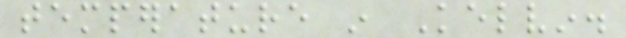temperature in Kelvin.
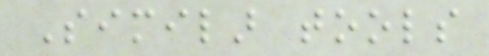Similar tools
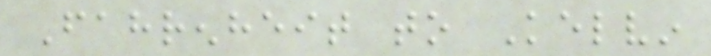Fahrenheit to Kelvin
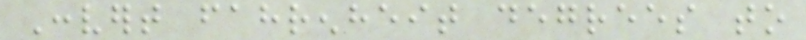Convert fahrenheit degrees to
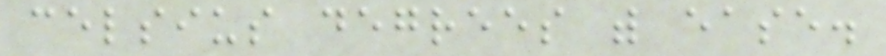celsius degrees with ease.
